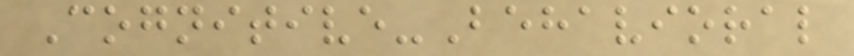Cognitive-Behavioral
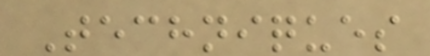Techniques
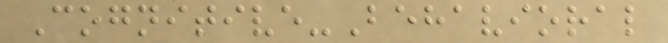Cognitive-Behavioral
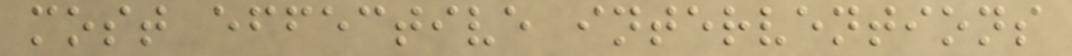most effective interventions
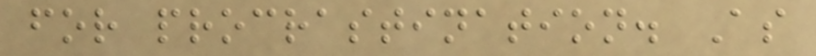for procrastination. As
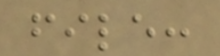file:
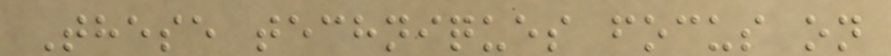These techniques focus on
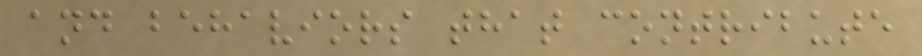and behaviors that contribute
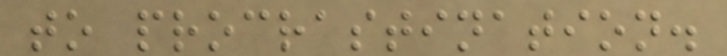to procrastination.
